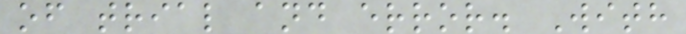of trial and error. With
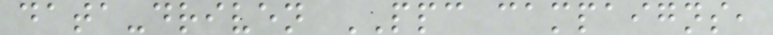data-driven PPC campaigns,
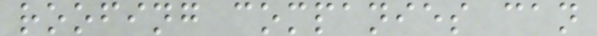roofing companies can
